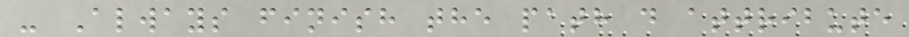- Always finish the path d attribute
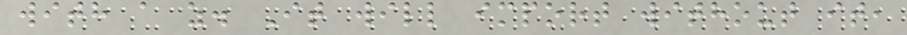with a z. It will import without it,
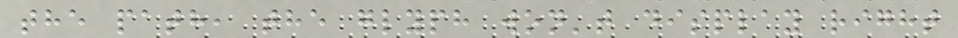the path, the glyph won't display right
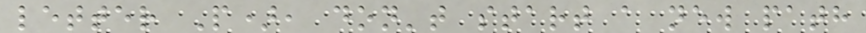letter P), don't start a new path
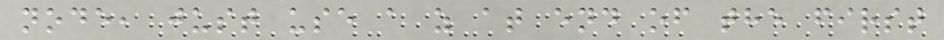node, just use a z at end of the first
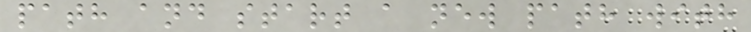path and start a new path with
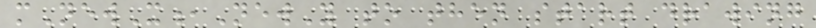mNewX,NewY to then start drawing
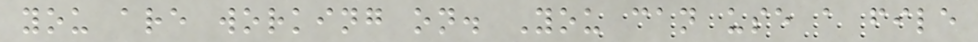you are working on. You can use a file
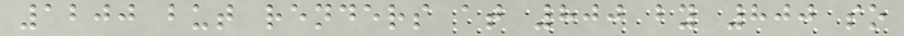1200 but renders at 800 by 800 so
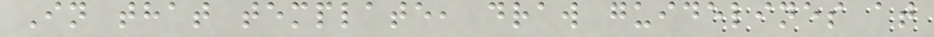In that template, draw guidelines at
